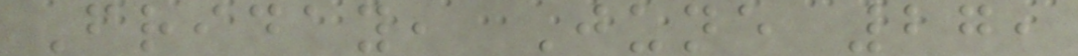Friday, June 27,
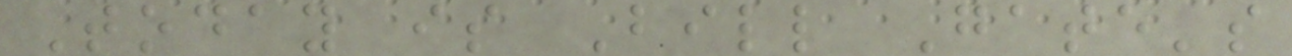Today is Bill Gate's
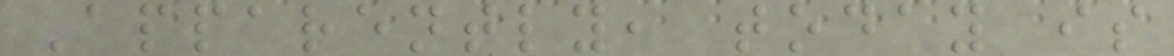Apparently, today is
